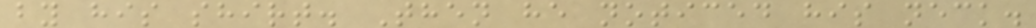by his shirt. Then he noticed his neck.
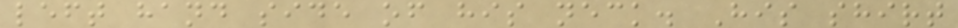left hand side of his neck. His shirt
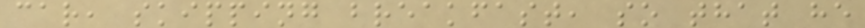car, skipping breakfast, so that he
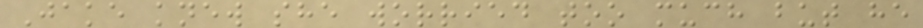Jake knew she worried too much but he
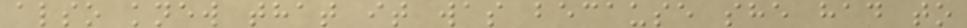also knew that it was because she had to
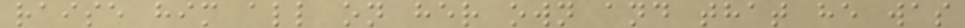raise him all on her own and that he was
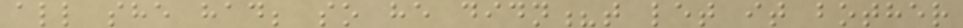all she had; so he didn?t let it bother
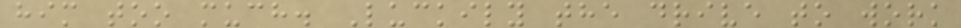him too much. Luckily the drive to work
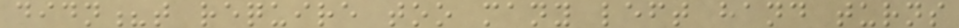didn?t require too many left hand turns
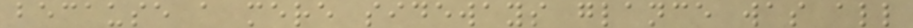because a mere sideways glance was all
